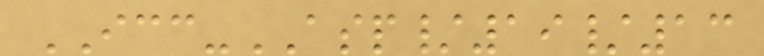ICC-ASP/19/13
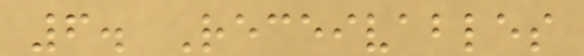6. Receivables
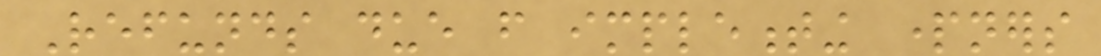Refunds due from implementing partners
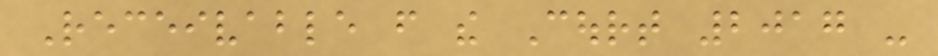Receivable from the Court 2017 -
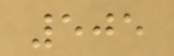505
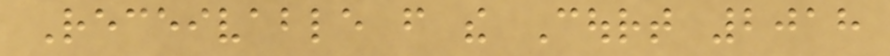Receivable from the Court 2018
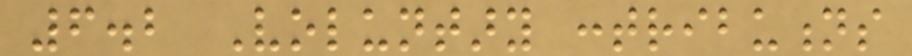6.2 Voluntary contributions
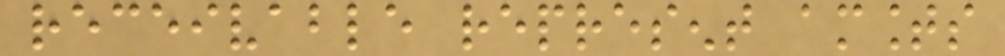receivable represent amounts
